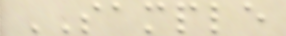SAMPLE
